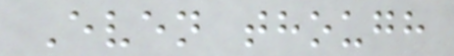Even though
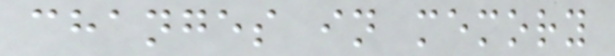changes in memory
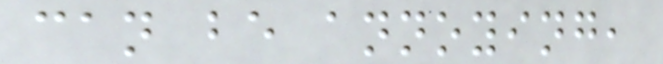can be annoying,
